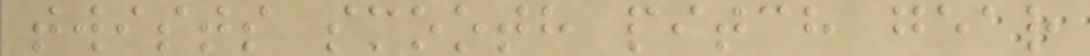twists smooth pitch gear
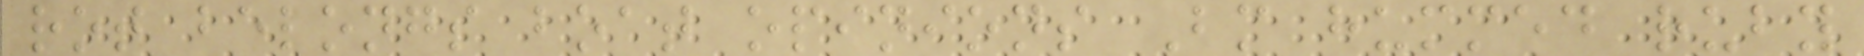rot belongs boat opinions Bm hummed ruby
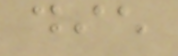die
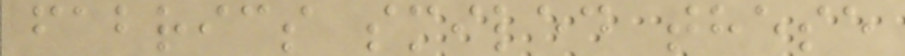fabrics smiled these
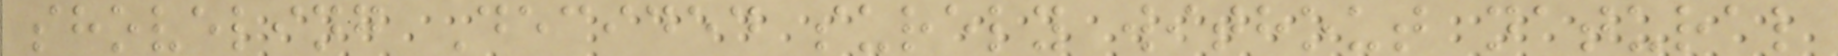shoveling Decided surely without natural
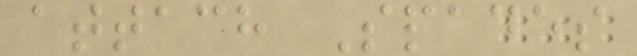attach Spades
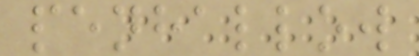penhallow
